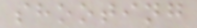shooting
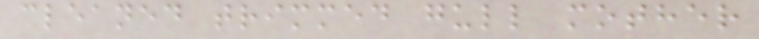cleaned trimmed gull mother
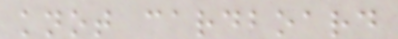knot cardboard
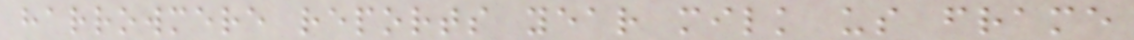harrowmere reports year milk us frame
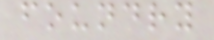foundry
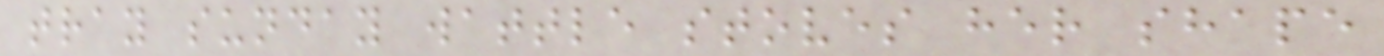tray sunday wattle stoves her shape
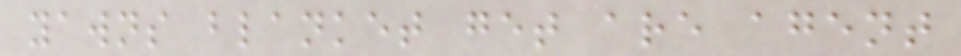yawns blanket get are agent
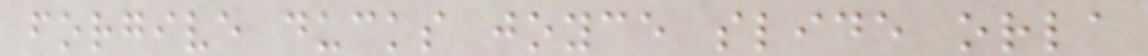forgive ducks joyce slide orla
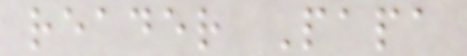reader Papa
